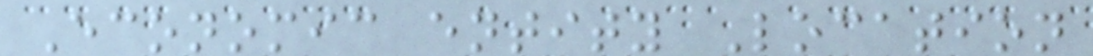Economic entity Location
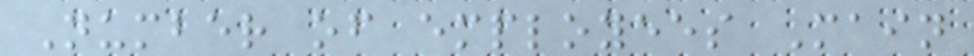Number of employees Main
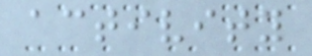activity
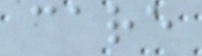care
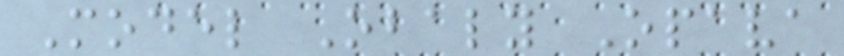Model Obaly Opava
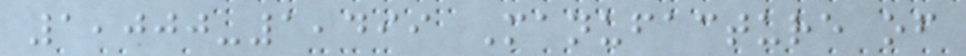1,000-1,499 Manufacture of
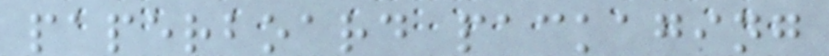paperboard packaging
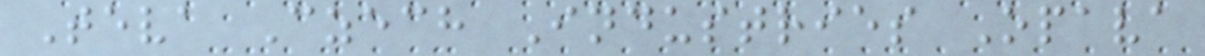Teva Czech Industries Opava
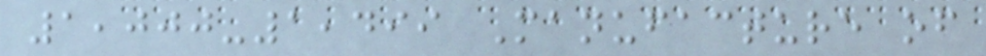1,000-1,499 Manufacture of
